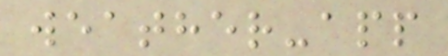weather-app
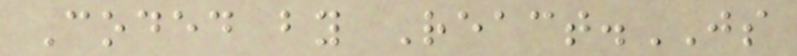Coded by React.JS
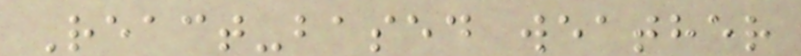React-based weather
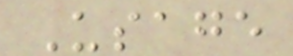Usage
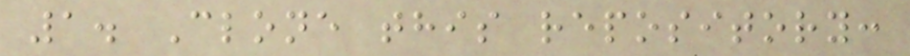1. Clone this repository:
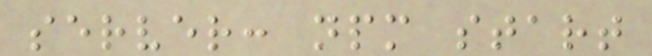server: npm start
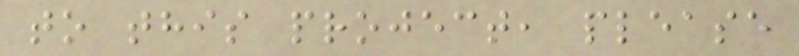to this project, please
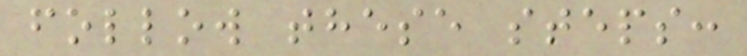follow these steps:
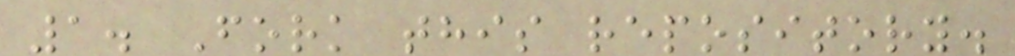1. Fork this repository.
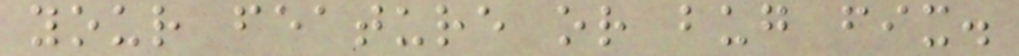your feature or bug fix.
